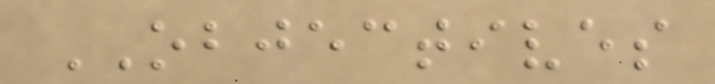OBJECTIVES
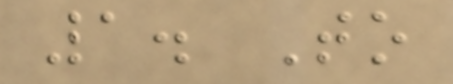1. To
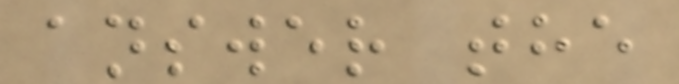answer the
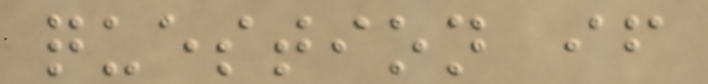question if
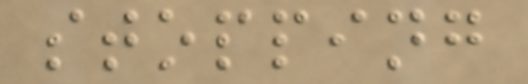stopping
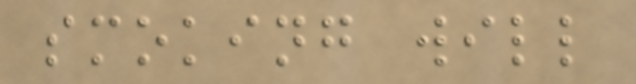smoking will
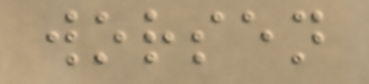worsen
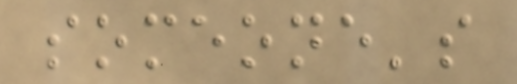someone's
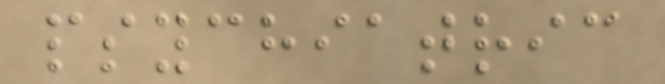psychiatric
